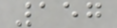157
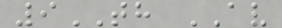9TH AV
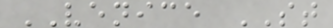VENICE ST
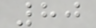80
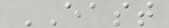EAST
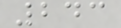243
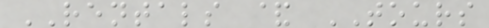RENTALS & TOURS
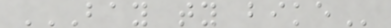BAY TY BIKE
